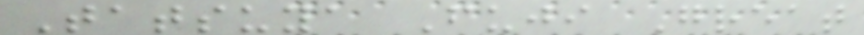Tatsuya Fuji Great
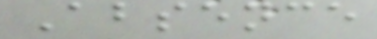Absence
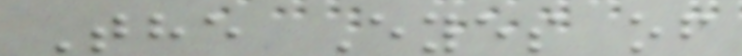The Eyes of
